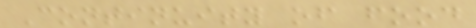Continuity of food
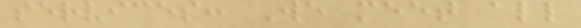services: We meet all
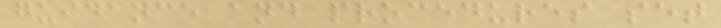guidance and procedures set
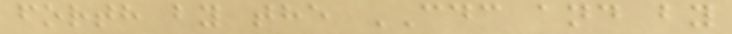forth by the CDC and by
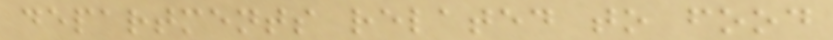departments related to food
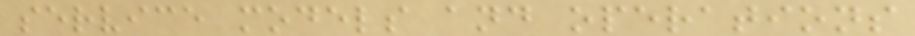service models and operations
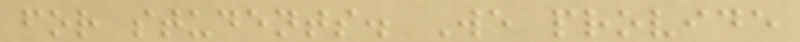for students. We provide
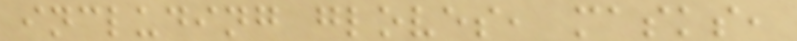including gloves, masks,
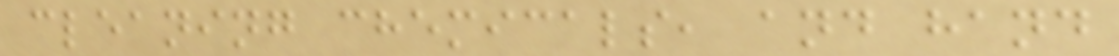cleaning chemicals, and hand
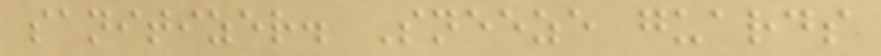sanitizer. Sneeze guards
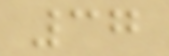37
